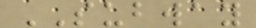SUBWAY
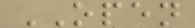OPEN
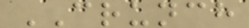CRUNCH
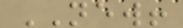NEW!
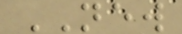NEW
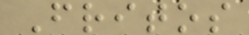Fritos
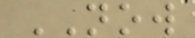NOW
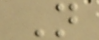N
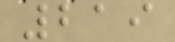219
